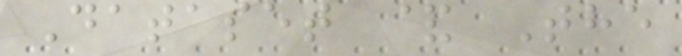Dataset & The
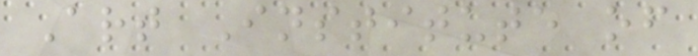Art Institute of
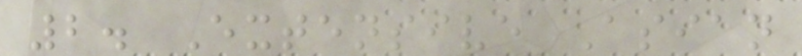2. Extensive Asian
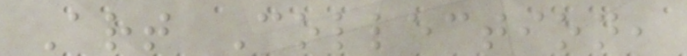Art Collection,
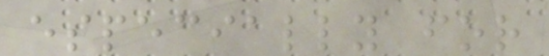especially for
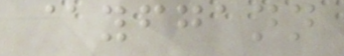@yfgann
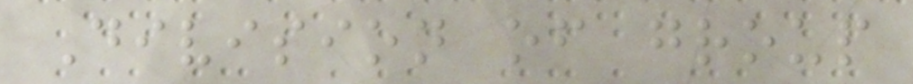Division of group
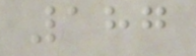187
